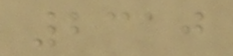2310
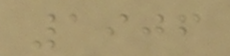1906
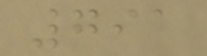791
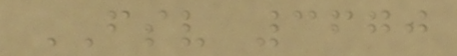FSV 3670
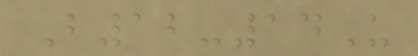B12-14U
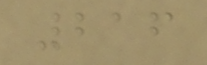216
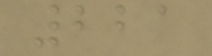221
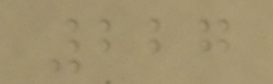227
